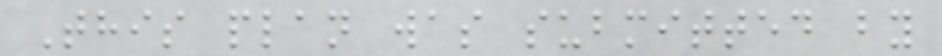This plan was submitted by
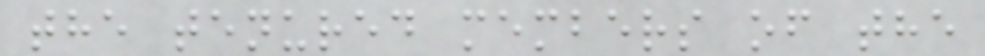the tenured members of the
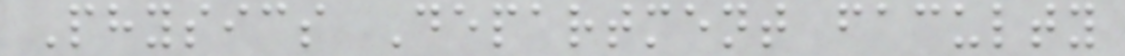Physics Department faculty
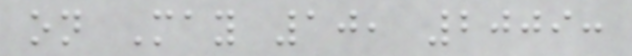on May 10, 2009:
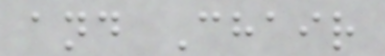and Chair
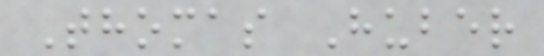Thomas Huber
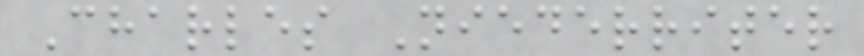Charles Niederriter
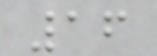16
